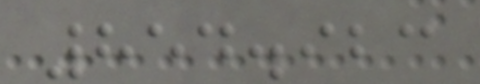854.923
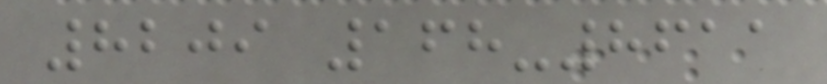8209 168-8611
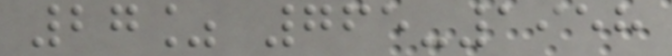27% 765-1958
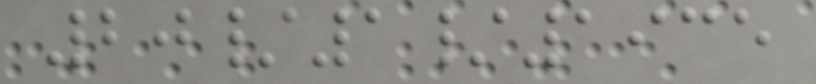20/1/1935
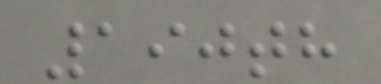190th
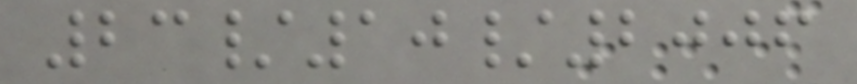23/10/2006
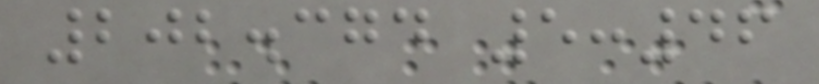202.374 5:46
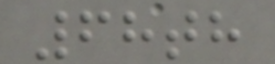68th
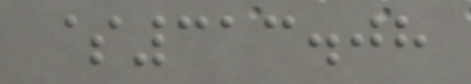$313.08
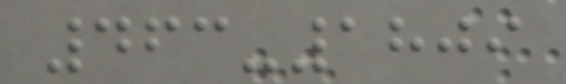463-1809
